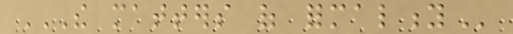THE MATTERS OF FORMALITY
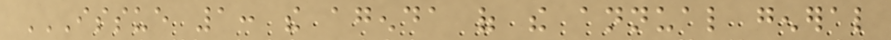ISSUE 1: THE AGENDA OF THE ANNUAL GENERAL
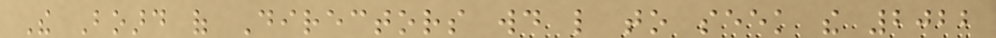The Board of Directors would like to seek the 2022
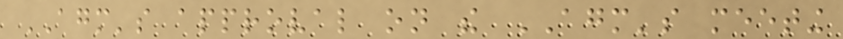AGM's approval on the AGM's meeting
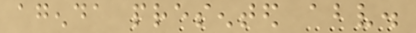agenda presented above.
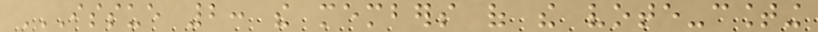ISSUE 2: THE MEMBERS OF THE VOTE-COUNTING
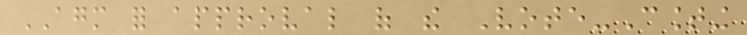AGM for approval of the Vote-Counting
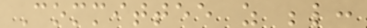Committee as below:
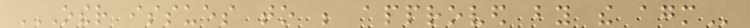OTHER ISSUES TO BE APPROVED BY THE AGM
